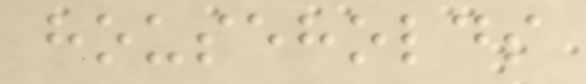households
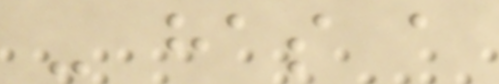- has a
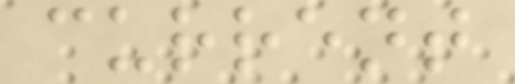current
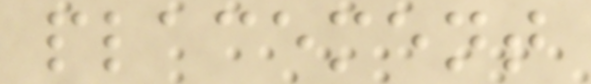placement
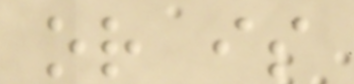or is
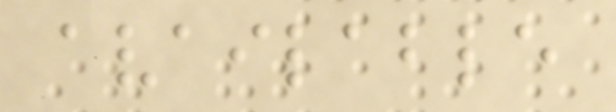available
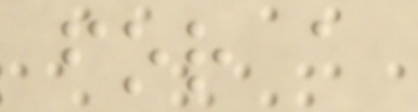for a
